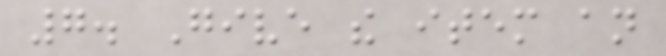7. Give the item an
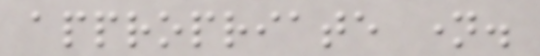appropriate name.
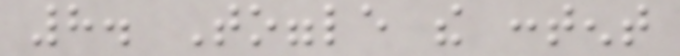8. Toggle the content
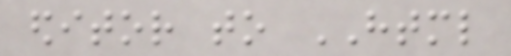editor to HTML
